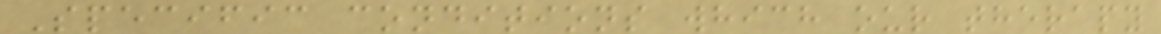Specific conditions which our therapy
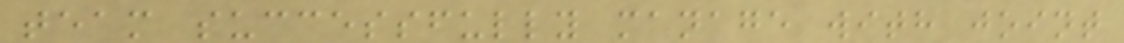team successfully manage with joint
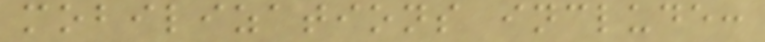mobilizations include:
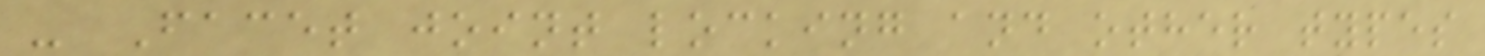- Facet joint locking and other types
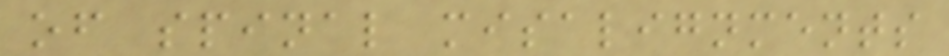of spinal misalignments
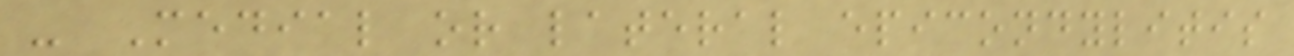- Medial or lateral epicondylitis
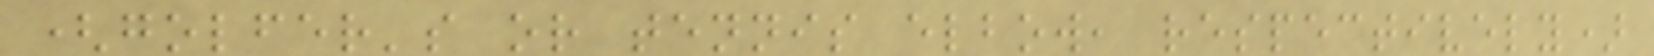(golfer's or tennis elbow, respectively)
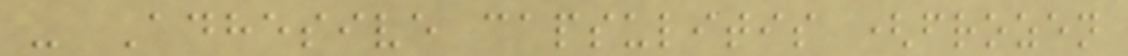- Adhesive capsulitis (frozen
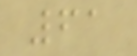61
